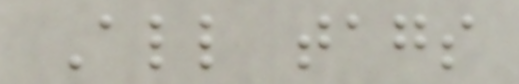All tags
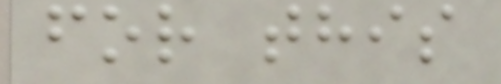for this
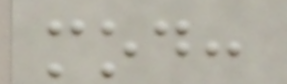mod:
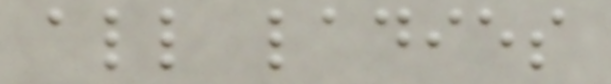all ladies
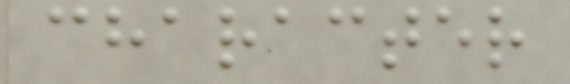character
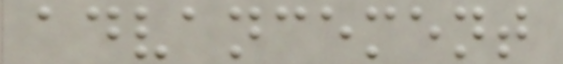advancement
